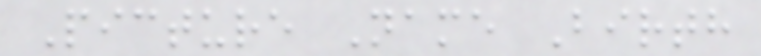Picture Name Birth
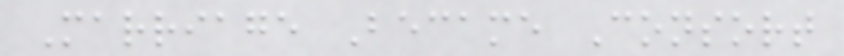Marriage Became Consort
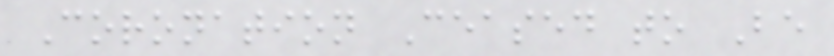Coronation Ceased to Be
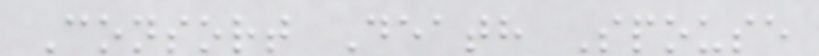Consort Death Spouse
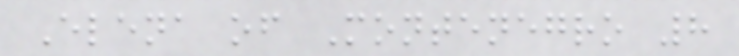Elena of Montenegro 8
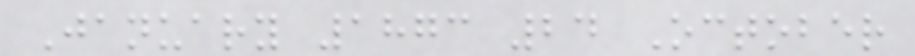January 1873 24 October
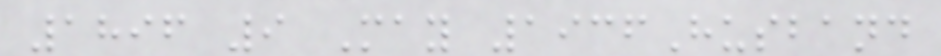1896 9 May 1936Husband
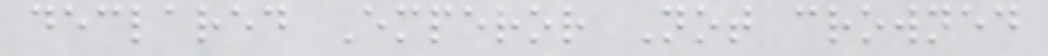declared Emperor Not crowned
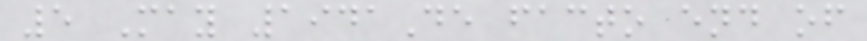5 May 1941De facto end of
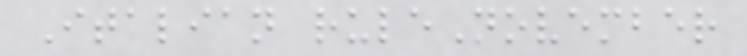Italian ruleNovember
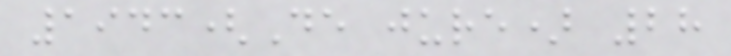1943(De jure) 28
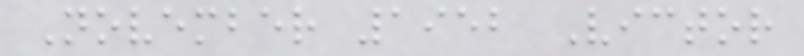November 1952 Victor
